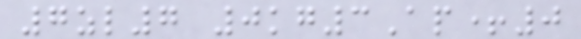7zl7 0kg3Ap+0
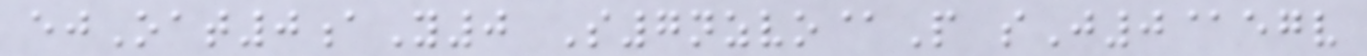ejOat0aY0 S7nzvo@P sJ0@egv
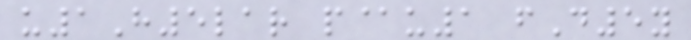u1H5lar p@u1 fD5y
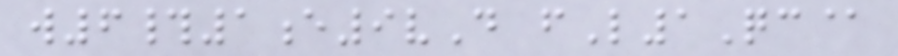w6#1e9vD fL1Qc@
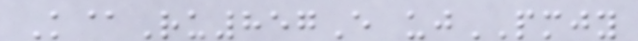K@Ru857E ujPMJY
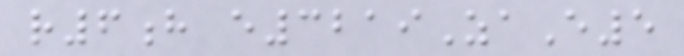r6h e3219ZaE5
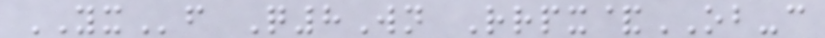YXf Q8Wn Rrpx&OB-c
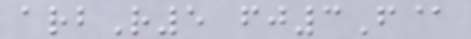arbR5 fj3F@
